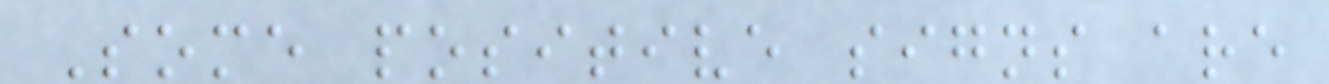Some positive signs are
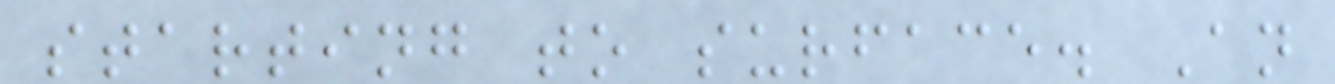starting to surface. An
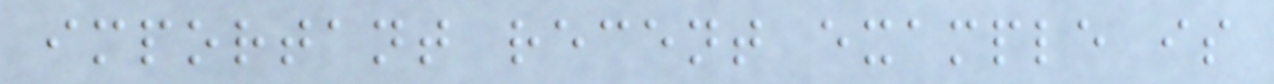important recent example is
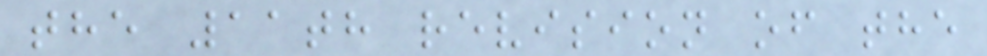the 11th revision of the
